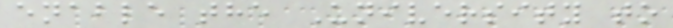enable the University to
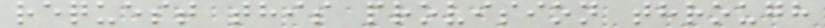request this provision through
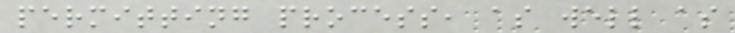permitting process, as well as
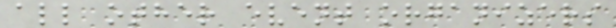all other event organizers
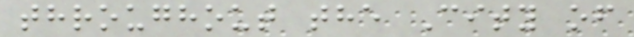throughout the City of
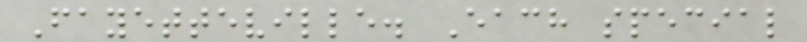Fayetteville. Each special
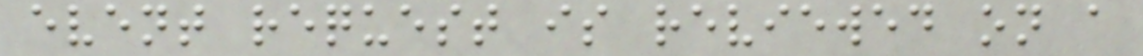event request is reviewed on a
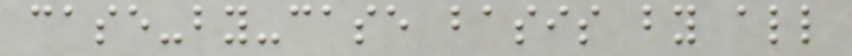case-by-case basis by all
